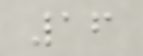16
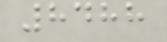8488
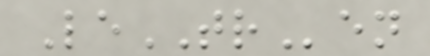LeTRen
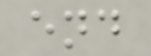end
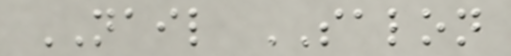NAIL SALON
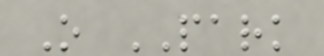O PARK
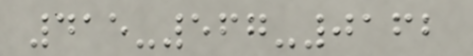415-567-0162
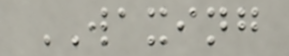WAXING
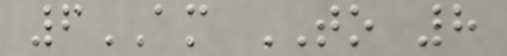6AM TO 8
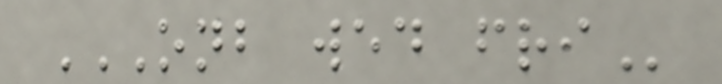ONB WED FRI
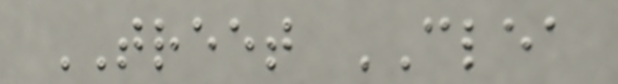TREET CLEA
